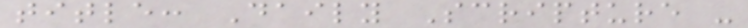title: Daily Scripture -
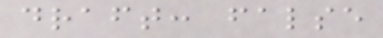draft: false
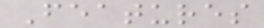Features
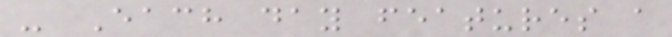- Each day features a
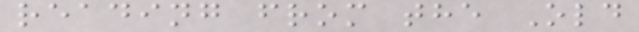reading from the Old
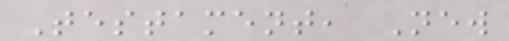Testament, New
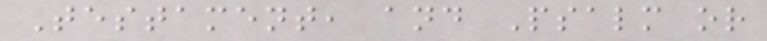Testament, and Psalm or
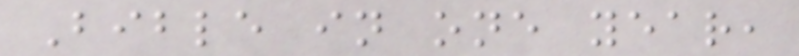Bible in one year,
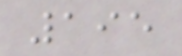195
